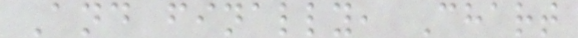And finally, Chart
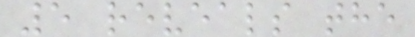5 reveals the
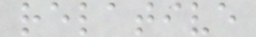relative
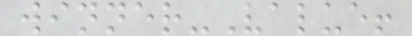winner-Value!
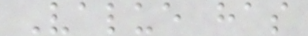Value has
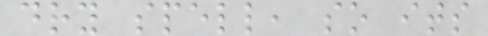dry spell, so its
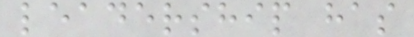leadership has
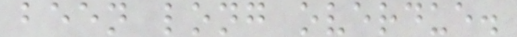been long overdue.
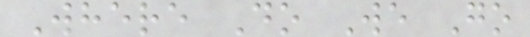Where Do We Go
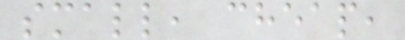small, cheap,
